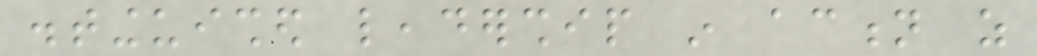distinguished leadership in action as
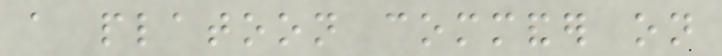a platoon commander on
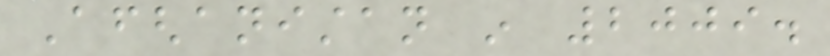Afghanistan in 2009.
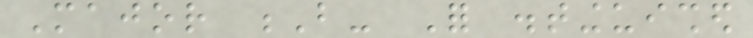Major B- For distinguished
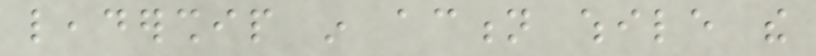leadership in action while the
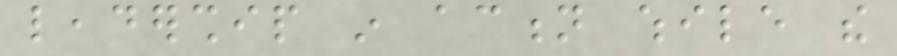leadership in action while the
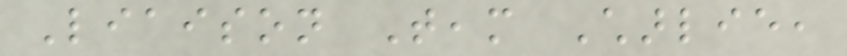Liaison Team Charlie,
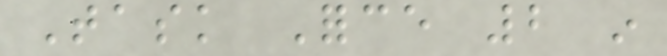Task Force 2 in
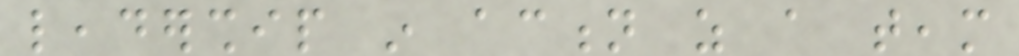leadership in action as a team
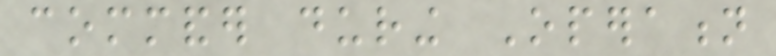commander during Operation
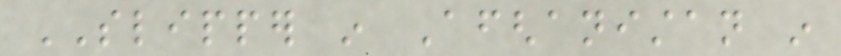SLIPPER in Afghanistan in
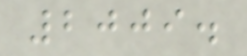2009.
